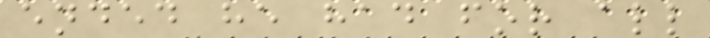ended he had for all
